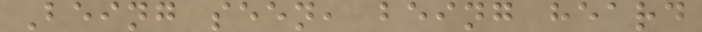Being seen, being heard
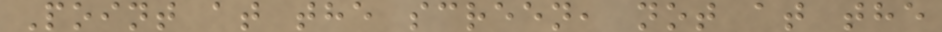Point at the screen, not at the
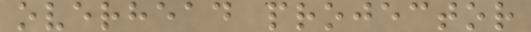overhead projector
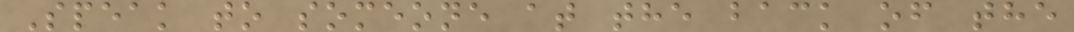Speak to someone at the back of the
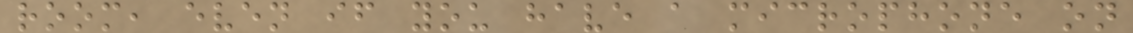room, even if you have a microphone on
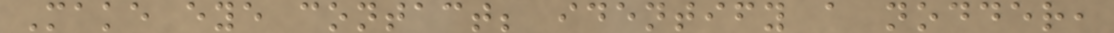Make eye contact; identify a nodder,
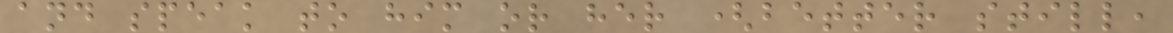and speak to him or her (better still,
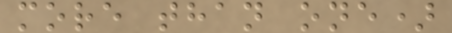more than one)
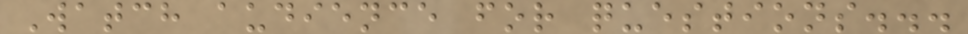Watch audience for questions...
